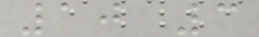10 3
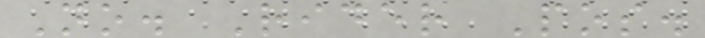No. Rider Pos.
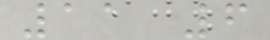11 6
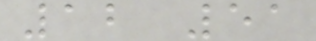12 51
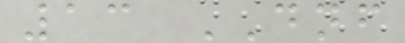13 DNF
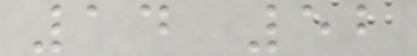14 52
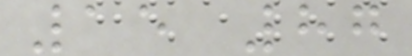15 87
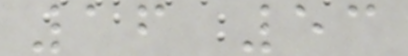16 53
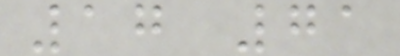17 71
